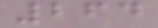264
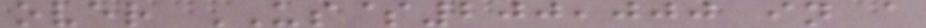over US$200,000 in a
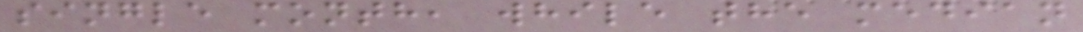single month, while the median
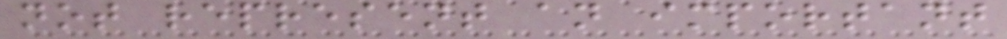not represent an important
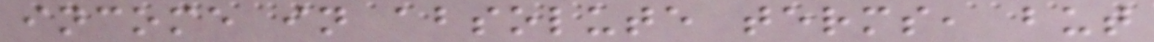income in absolute terms, but
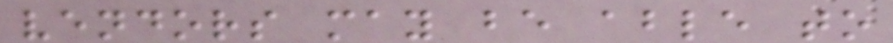vendors may be able to
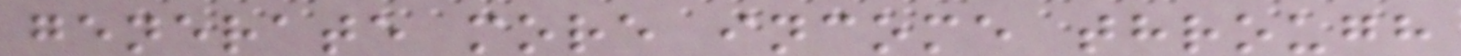generate more income through
